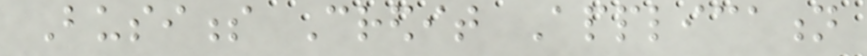Business Credit Application
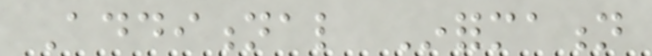Additional Information
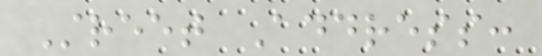Street Address:
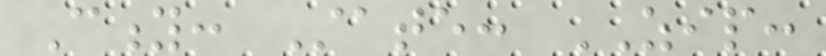City: State: ZIP:
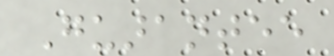Guarantee
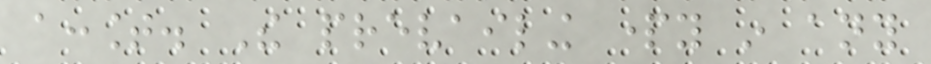account. The prevailing party in any
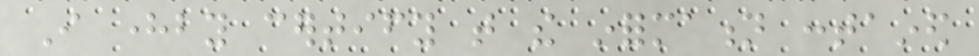I hereby certify that the information contained
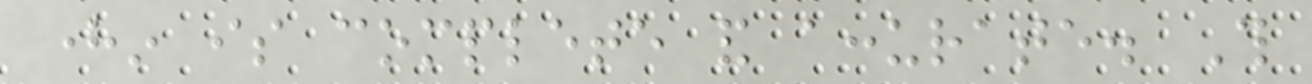herein is complete and accurate. This
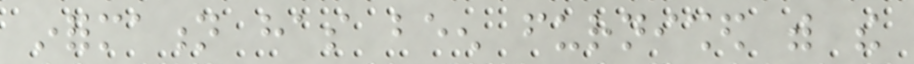information has been furnished with the
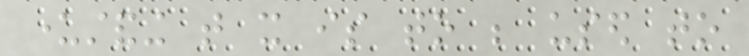understanding that it is to be used to
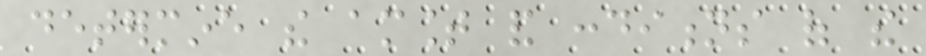determine the amount and conditions of the
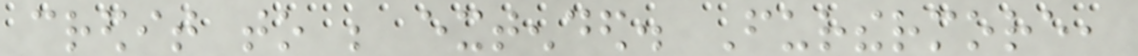credit to be extended. Furthermore,
